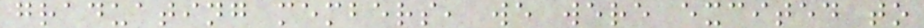graduating members, we were excited to
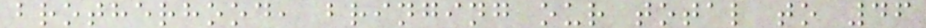brotherhood, bringing our total to 46
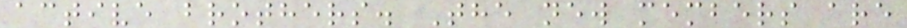active brothers. The new members are
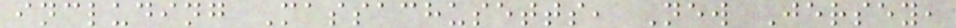including Massachusetts, New Jersey,
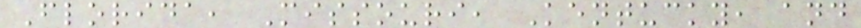Florida, Missouri, Kentucky, and
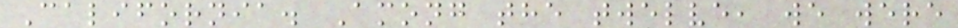California. Among the twelve, we were
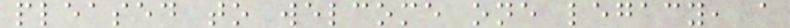pleased to welcome one legacy, a
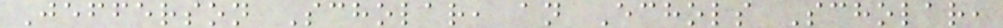Jefferson Scholar, an Echols Scholar,
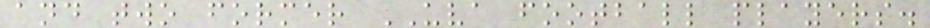and two former UVA football players.
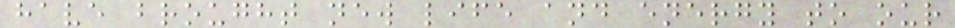have brought new life and energy to our
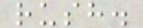rush.
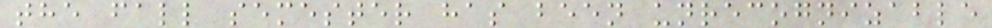the fall semester has been unrecognizable
